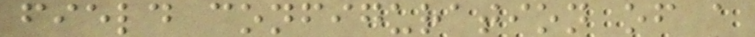field configuration of a
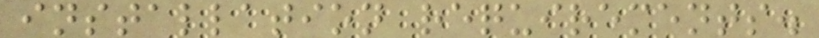installation requirements.
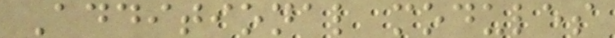Additional modules
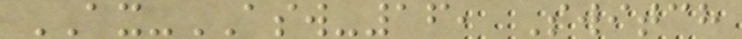AX-ASW-16, Switch
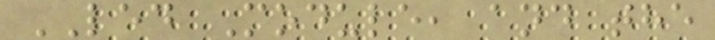LED Module, and the
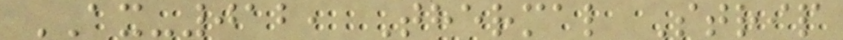AX-012, Thermal Strip
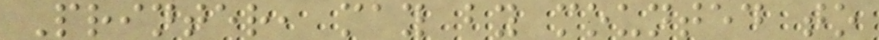Printer, may by mounted to
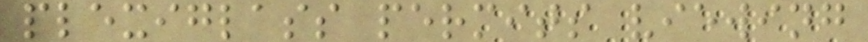plexiglass permits viewing
